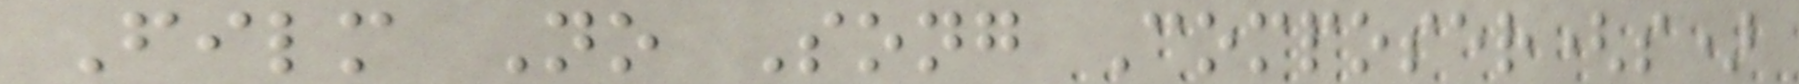Film No Song Composer(s)
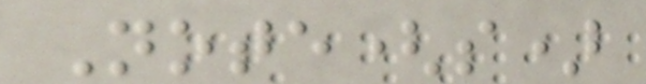Note(s)
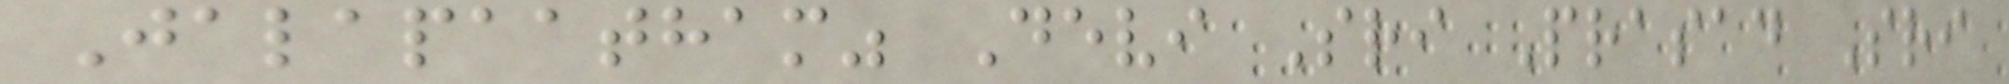Jalapaatham" Devi Sri Prasad Sri
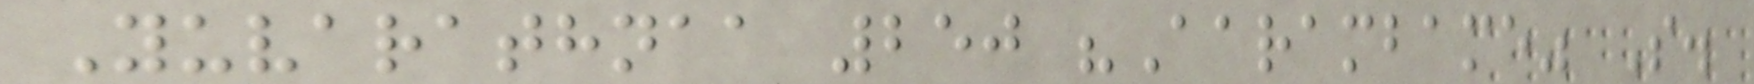Yuvarathnaa 250 "Aarambame" S.
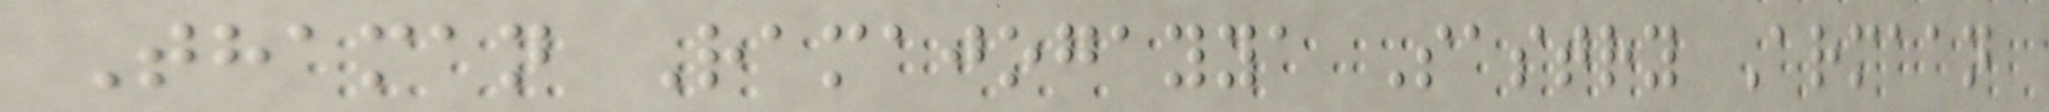Thaman Ramajogayya Sastry Armaan
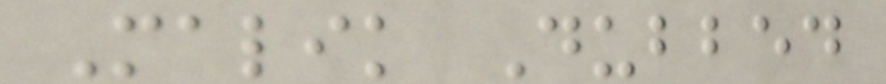Malik Dubbed
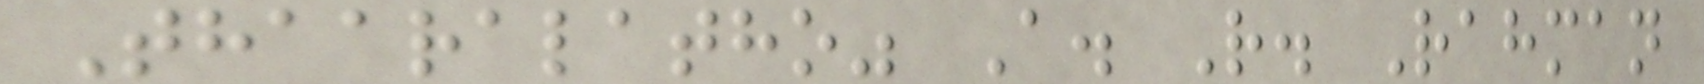Thaaralatho" A. R. Rahman
